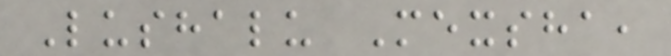Lushalu Mexsha,
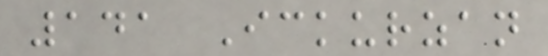141 Ickurzan
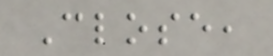Close,
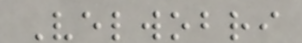Velwobri
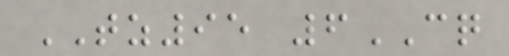TZ95 6CQ
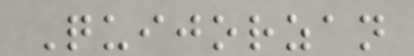Quijorzan
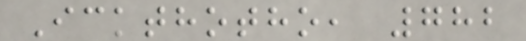Ickthotho, 782
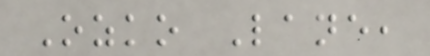Ozko Lane,
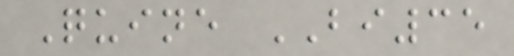Quine BI35
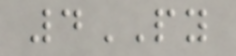4PY
